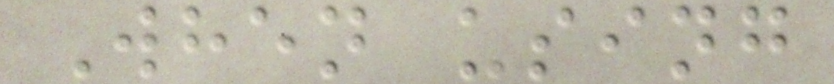When using
